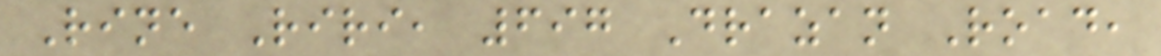Rine Riri, 697 Drazan Road,
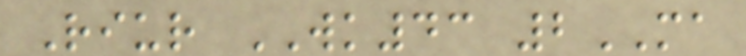Riur WK43 2MA
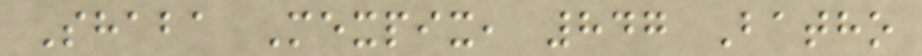Shaba Mexpix, 847 Batho
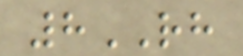8RH
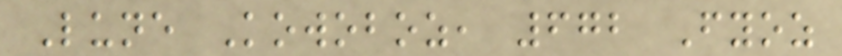Lune Kowoboz, 672 Fyoz
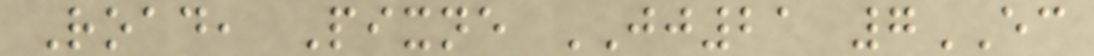Road, Pixne JJ21 7EC
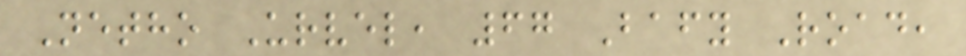Netho Urvel, 67 Bafy Road,
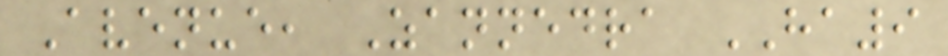Avenue, Zannedra HA9
